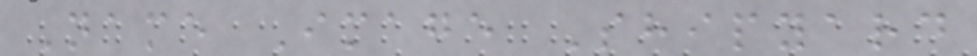Name Image Shipyard
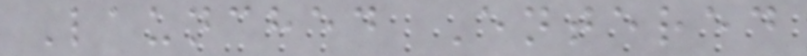Launched Entered
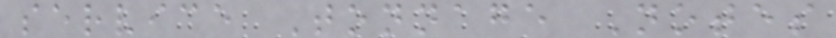service Tonnage Notes
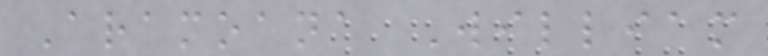Aramoana William
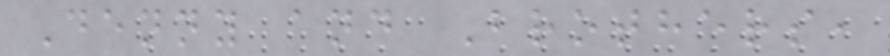Denny and Brothers,
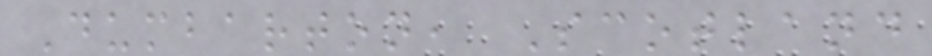Dumbarton, Scotland
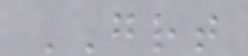GRT
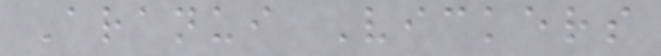Aranui Vickers
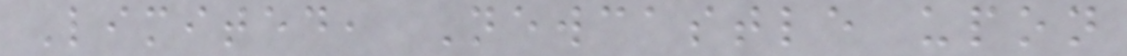Limited, Newcastle upon
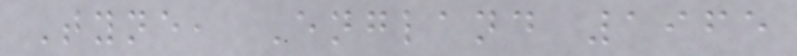Tyne, England 1965
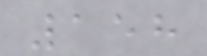158
